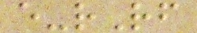e-rRf
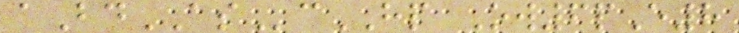aBdAScHP Ow6pE8
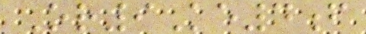Or9Ke4f
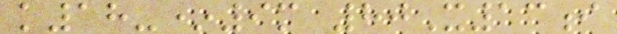k18-*9m 80X13i
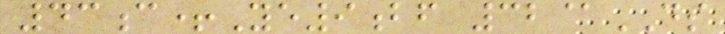43c+Ye9bf 32@DS
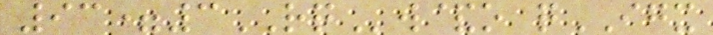93=3RQw&o qIGX
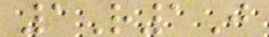1R1J
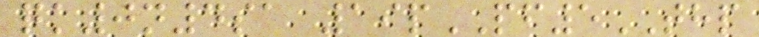qk0n4sa 19pPF5THP
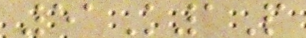51K1P
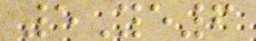5Ye6
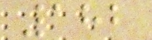182
